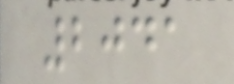2041
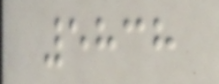5838
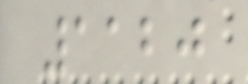1120
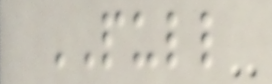PULL
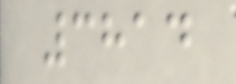3814
